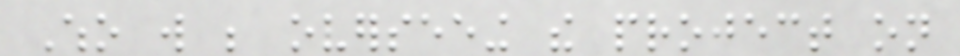Who will be overseeing the project on
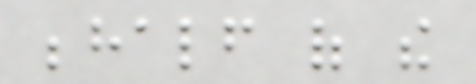behalf of the
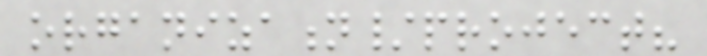organization/project?
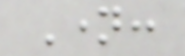Name:
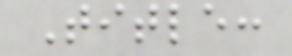Title:
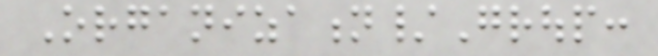Organization/Group:
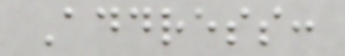Address:
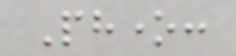Phone:
